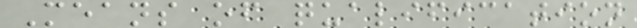Means of qualification
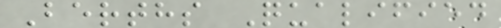Berths Qualified
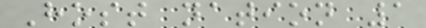Host nation 1
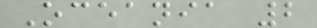Oceania 2
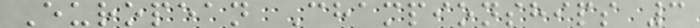European Championships 3
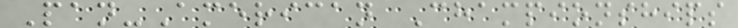Pan-American Championships
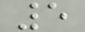5
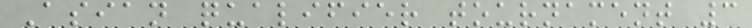Asian qualifier tournament 3
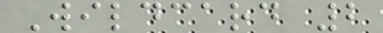Wildcard 2
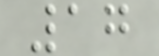17
